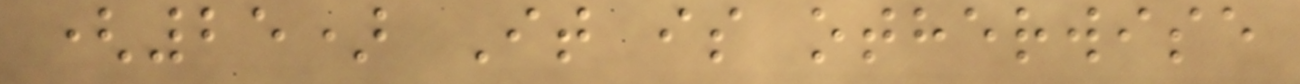(25) It is otherwise
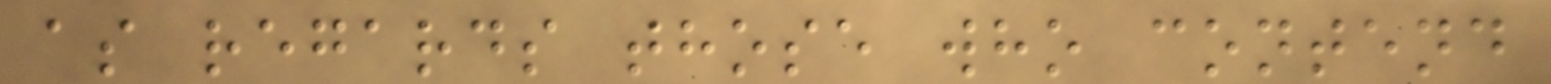as regards those who contend
